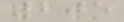205
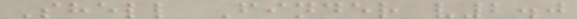Shell Finder v2.0
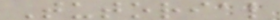Tutorial
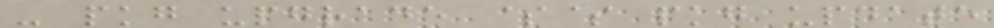- pkg upgrade $$ pkg update
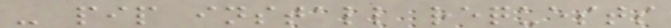- pip install requests
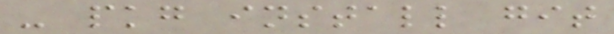- pkg install git
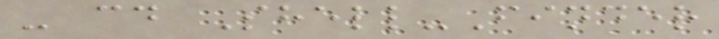- cd Shell-Finder
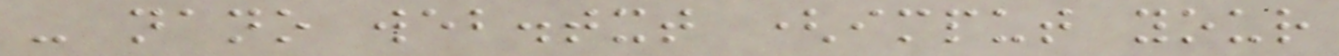- nano web.txt (imput your
